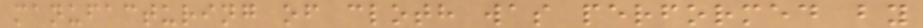manufacturing of cloth was performed by
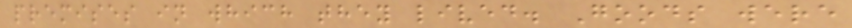premises in which they lived. Goods were
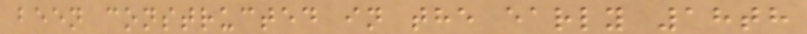been constructed in the early 18th
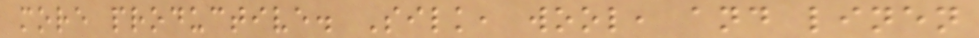more productive. Silk, wool, and linen
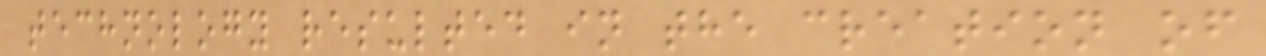technology resulted in the creation of
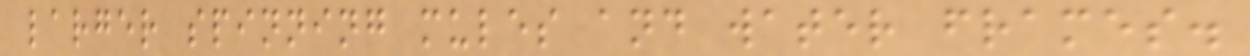larger spinning mules and water frames.
